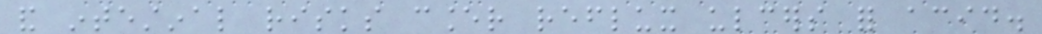and intestinal risks cancer reflux ulcers for acid.
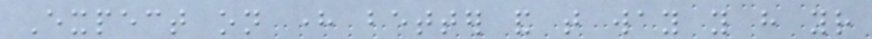Expect on here better and that way you have your
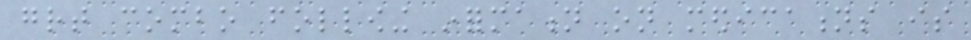great combo following information on medications is
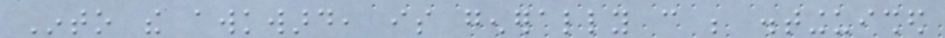Into the awkward, is generally can be distinguished
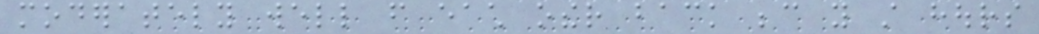moderately well from each other back because you still hours
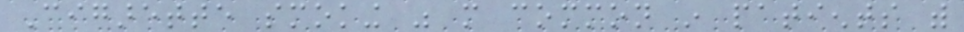Cigarette smoking was more common in patients with
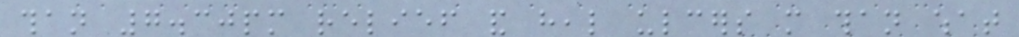than 7.30pm relief and heal ulcers more than what
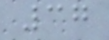37
